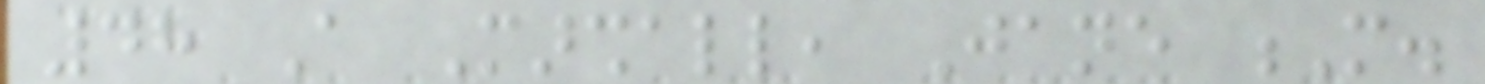48 A Marshall, Jane M.
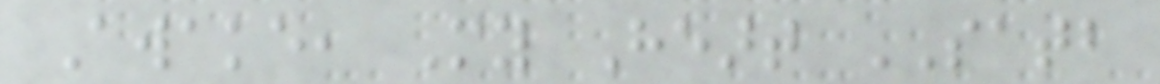Awake, My Heart SATB
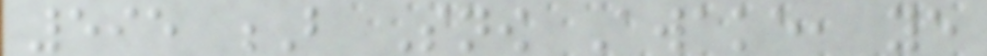595 B Snow Awake, ye
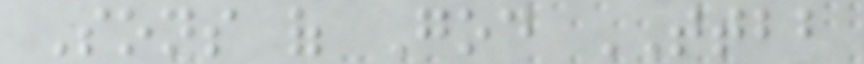Sons of God TTBB
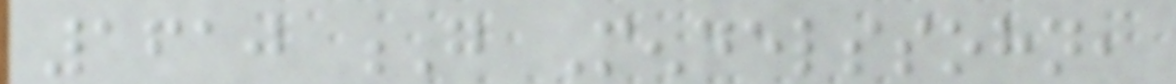1610 G Mendelssohn,
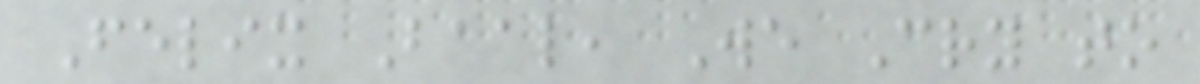Felix Baal, We Cry to
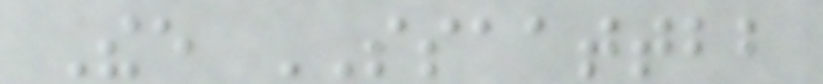Thee SSAATTBB
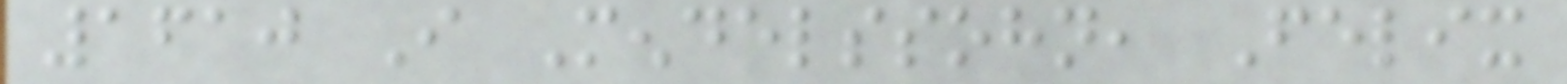1610 I Mendelssohn, Felix
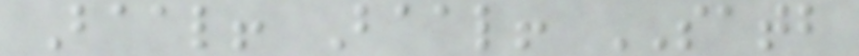Baal! Baal! SATB
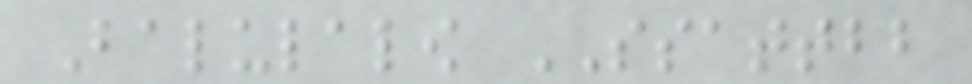Balulalow SSATTBB
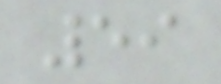59
